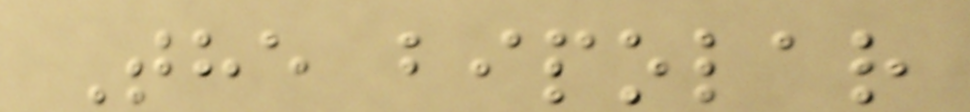The bipolar
